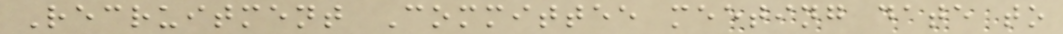Recruitment Committee meeting date to
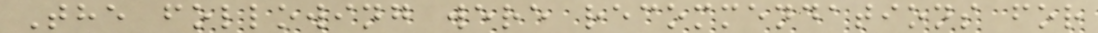The following were recommendations for
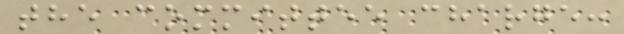the committee charge:
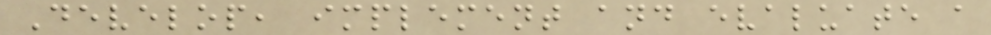Develop, implement and evaluate a
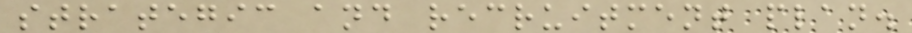strategic and recruitment plan.
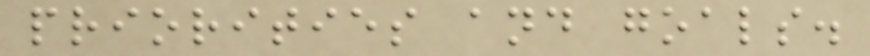priorities and goals.
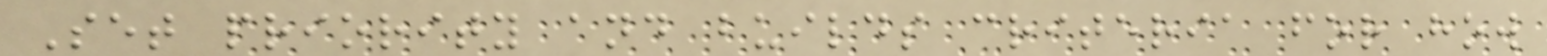Set priority and builds criteria for how
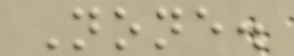None.
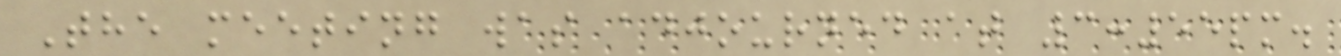The meeting was adjourned at 3:55pm.
